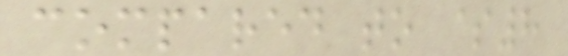compared to $8
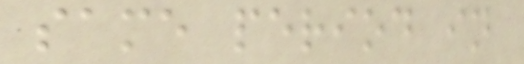same period in
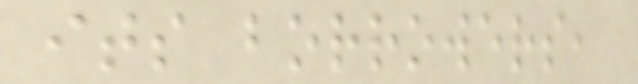its borrowers,
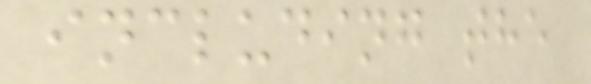including the
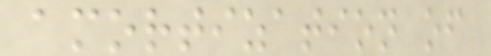amortization of
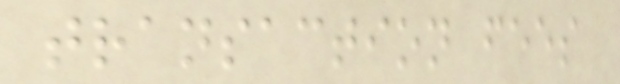transaction fees
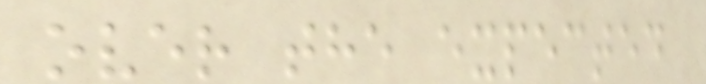over the expected
